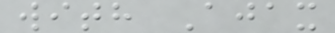with Ajax
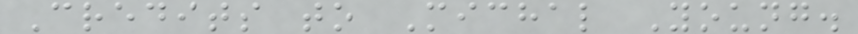Credits to Michal Young.
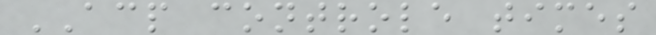ACP controle times
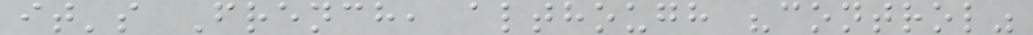it's French, although "control"
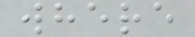where
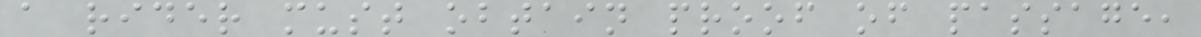a rider must obtain proof of passage,
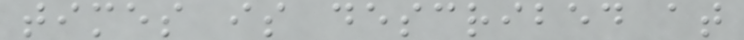times is described at
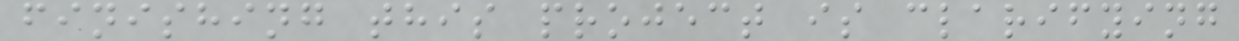finishing this project is clarifying
